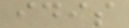idis
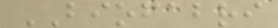BIOFABRI
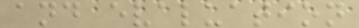and evaluation
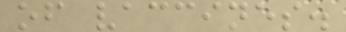of vaccines.
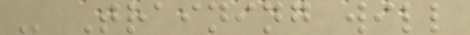- Training will
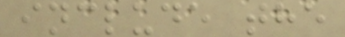include the
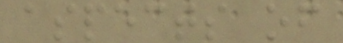aspects of
